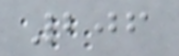206
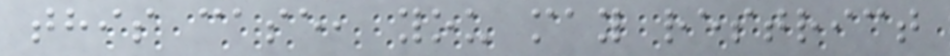this case, you may restrict
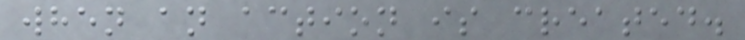when an action is created.
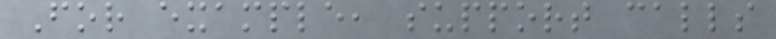For example, support calls
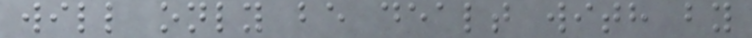will only be dealt with by
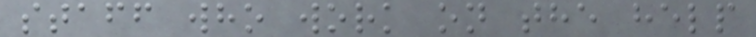staff who work on the help
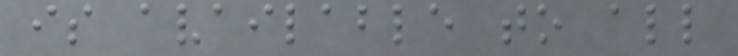is available to all
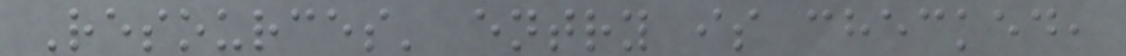Resources' entry is checked,
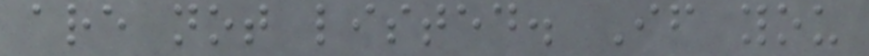are not listed. If you
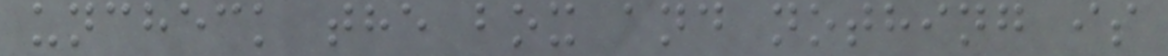uncheck the box and nothing is
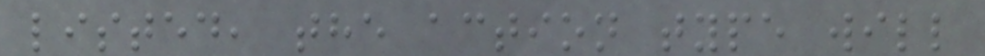listed, the action type will
